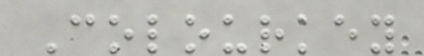Colourkey
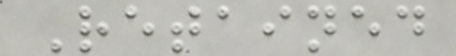Retained
